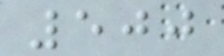500
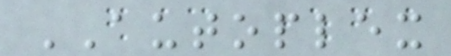AUTOPLEX
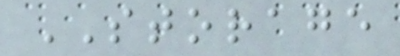STORAGE
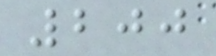200
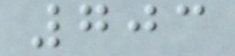703
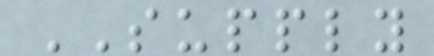SUPPLY
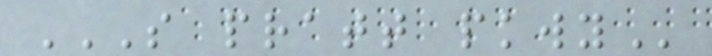S PRATT PKWY
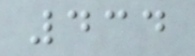434
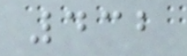432
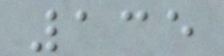135
